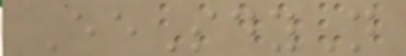EeSdyN
